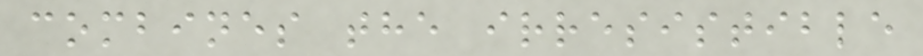combines the irresistible
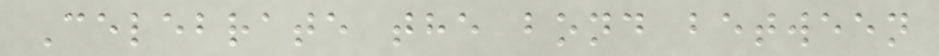Celebrate the bond between
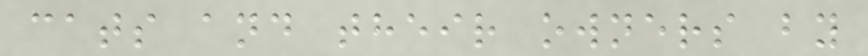cats and their owners by
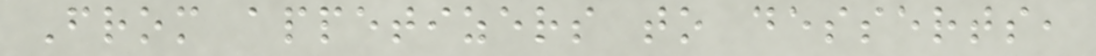From appetizers to desserts,
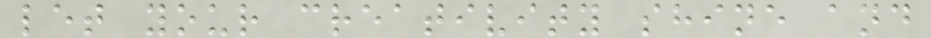let your creativity shine and
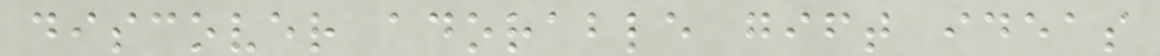discover adorable gift ideas
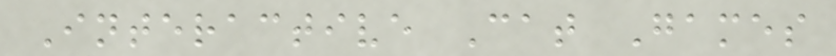Interactive Cat Games
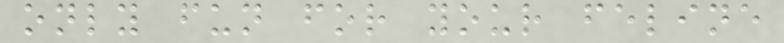only fun for your feline
